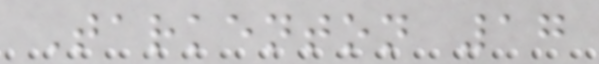Tarkenton 17
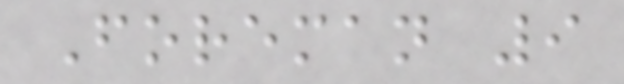Foreman 9
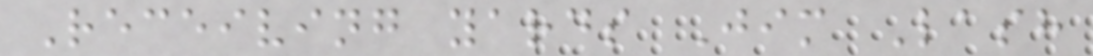Receiving yards Jim Lash
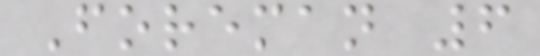Foreman 6
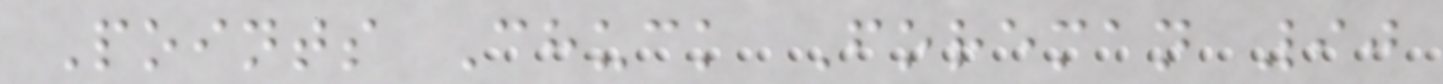Points Chuck Foreman 90
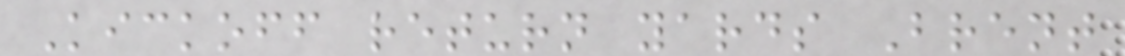Kickoff return yards Brent
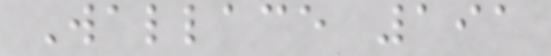Wallace 191
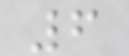6
